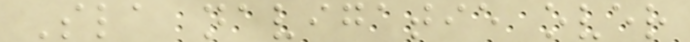Sla navigatie over
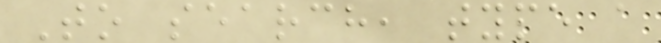To search, type a
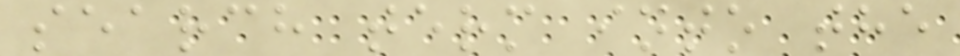search term into the
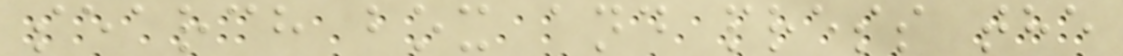search box and press the
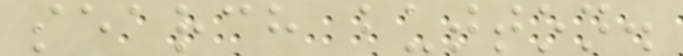search button.
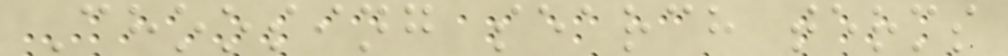Choosing search terms
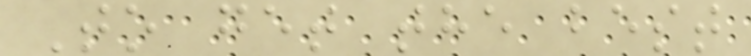To get the best
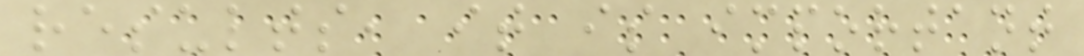results, it is important
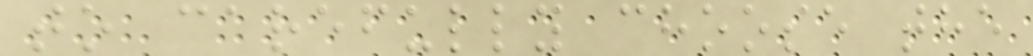to carefully choose the
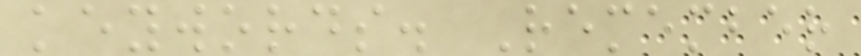keywords. Remember
